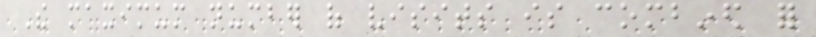The maximum number of visits is combined for
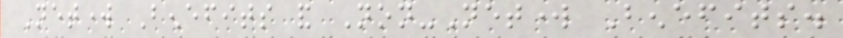Network Benefits and Non-Network Benefits.
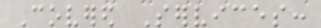Covered Services:
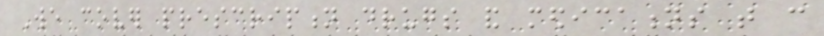We cover prescription drugs and medications that can
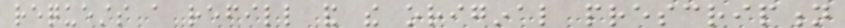requests a refill and the original prescription
